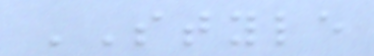STYLE
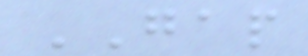GAP
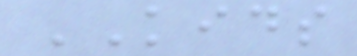KIDS
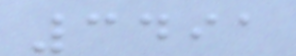3491
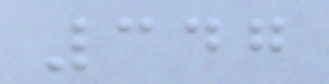347
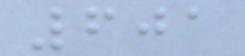601
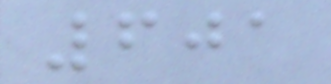601
